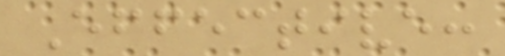Effective:
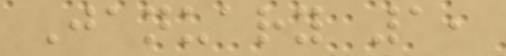January 1,
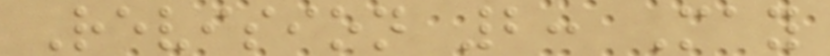Revision 2: May
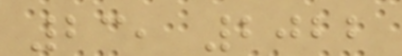23, 2022
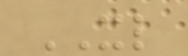XL
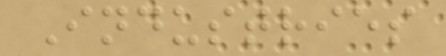Industries
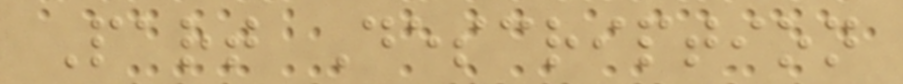Part Description
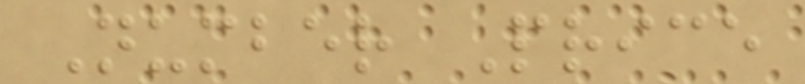Number Price
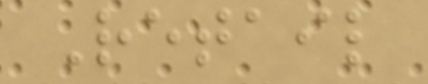Retail
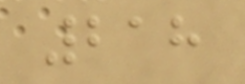218
